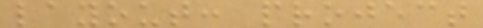layout: project
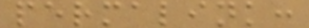permalink:
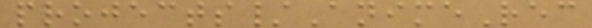projects/AnimeRec
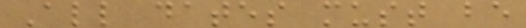All dates must be
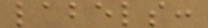labels:
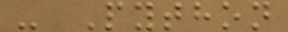- Python
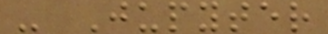- Jupyter
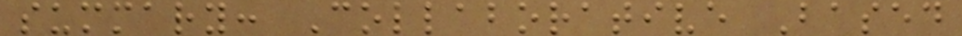summary: Collaborative Based
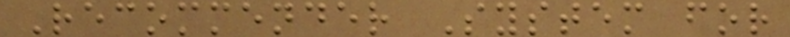Recommender System for
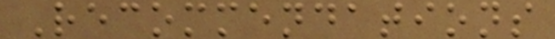Recommendations
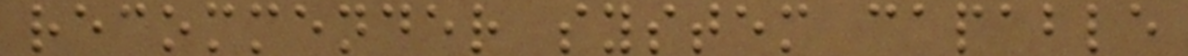recommender system capable
